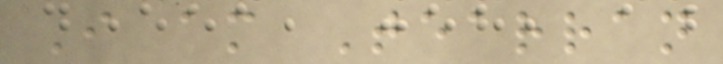I am Tearran
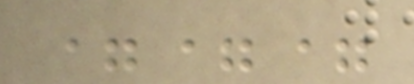===
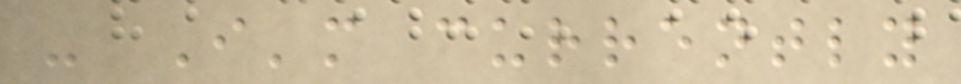- I'm currently
